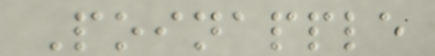Poinapple
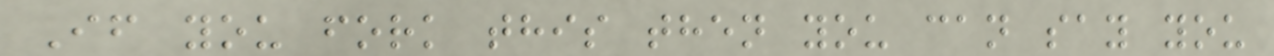If you fork this then you can say you
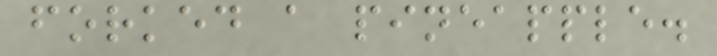forked a pineapple.
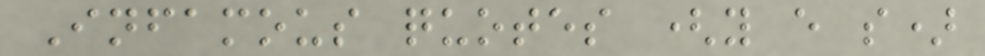Infamous quotes (y e s)
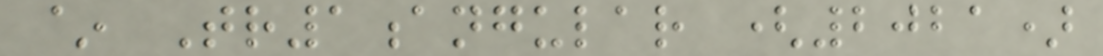~ Tr1angular (2021)
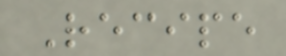Recipe
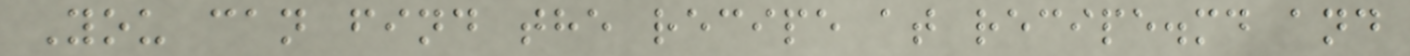You can find the recipe at recipe.md and
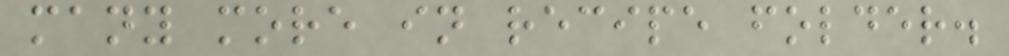many more in recipe folder.
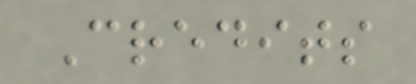Credits
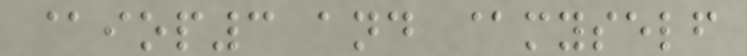@iop3 and @myself
